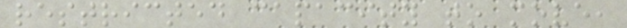restricted capacity to move,
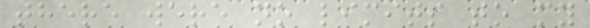there were no limits to my
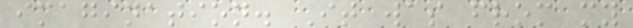imagination. It was from my
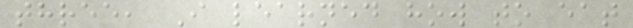three, I learned how to eat
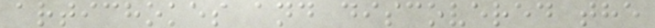artichokes and discovered the
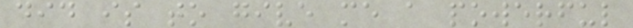did is to give me a powerful
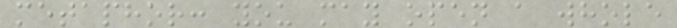metaphor: you may open a whole
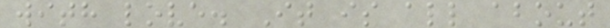with love. It is all about
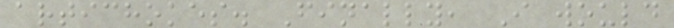artichokes. Finally, I would
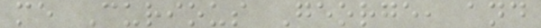me Curious George, and
